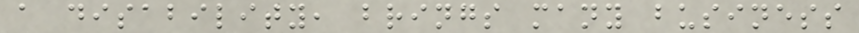a disability, brings many business
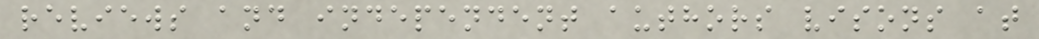reviews and independent authors visons at
